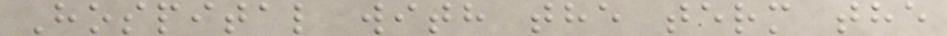Hospital with the term the
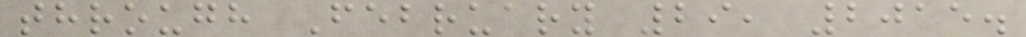through February 29, 2015.
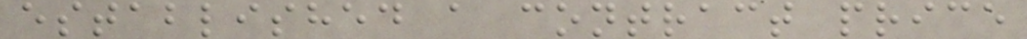established a contract price
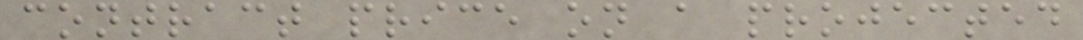contract price on a projected
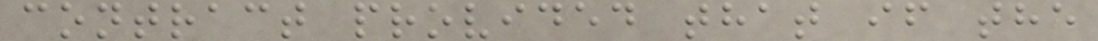contract provided that if the
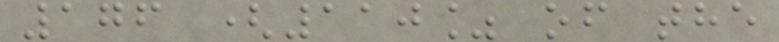176 (110% of the
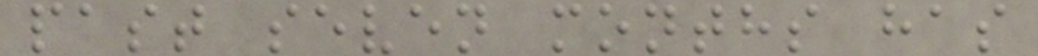past seven months has
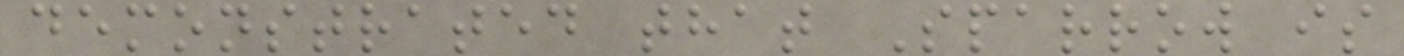demonstrated that Sparrow is
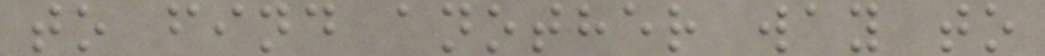to find another way to
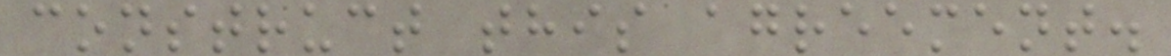construct this agreement.
